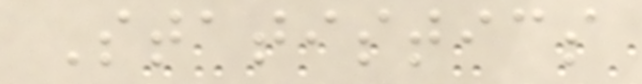Statistics
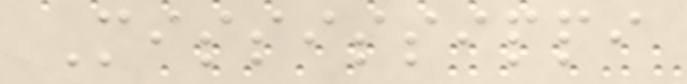Mississippi
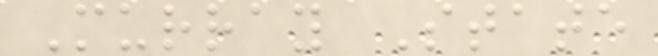Murray State
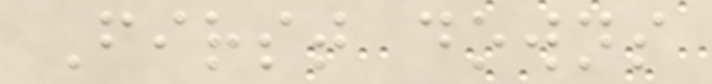First downs
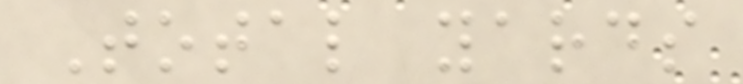Total yards
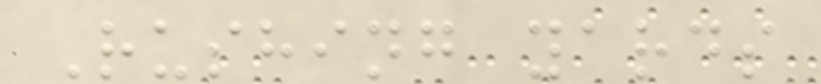Rushing yards
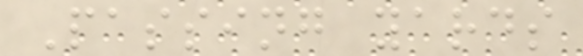Passing yards
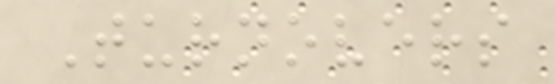Turnovers
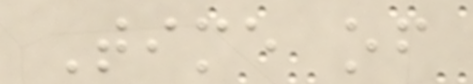Time of
